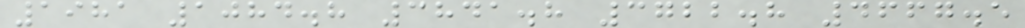1981 1084.8 3841.8 3722.8 4667.5
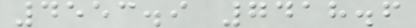4553.9 7418.6
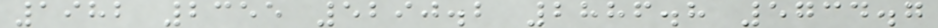1982 2355 5290.2 2886.8 5734.7
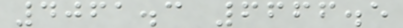4061.3 6666.5
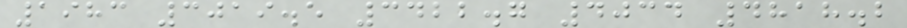1983 3019.5 3422.7 4034 4818.2
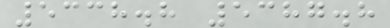5338.8 5387.8
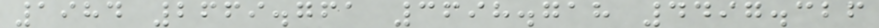1984 2669.761 3698.718 4497.326
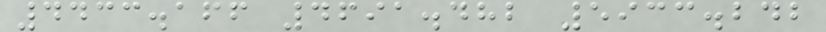4433.166 4691.482 5933.242
